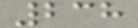238
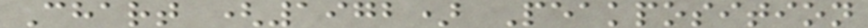Chart (1972) Peakposition
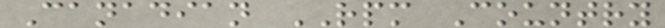Canadian RPM Country
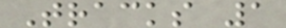Tracks 1
